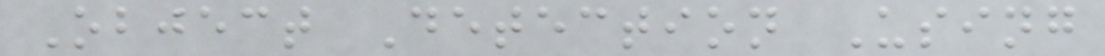Object Detection Using
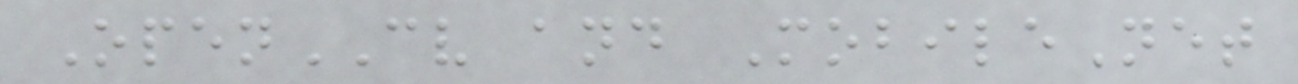OpenCV and MobileNet
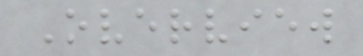Overview
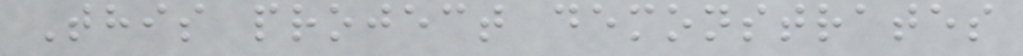This project demonstrates
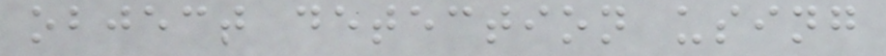object detection using
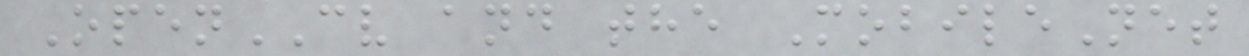OpenCV and the MobileNet
